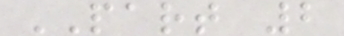PART 2
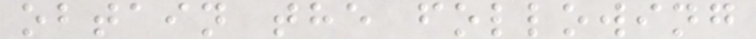obtain the following
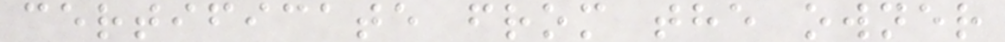certificate from the owner
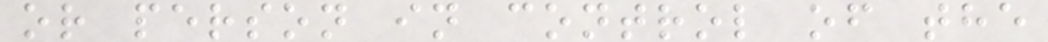or person in control of the
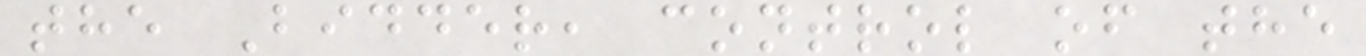the Bidder, control of the
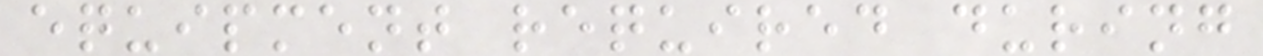equipment required during
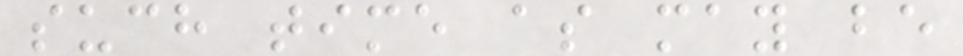such time as may be
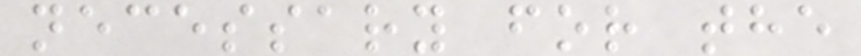necessary for the
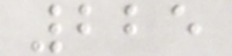225
